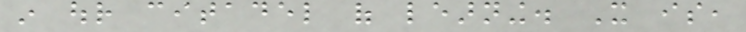in our citadel of learning. It is,
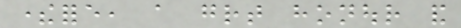therefore, a great honour and
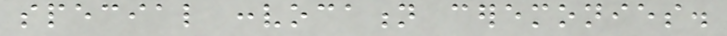special convocation ceremonies.
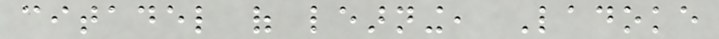citadel of learning, Ladoke
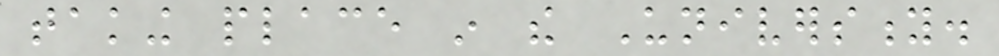taking place in the University.
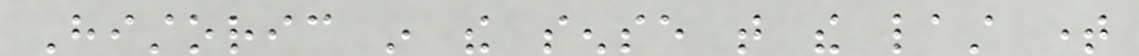Historic in the sense that the last time
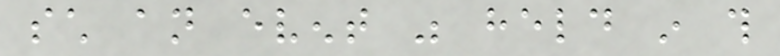such an event was held in this
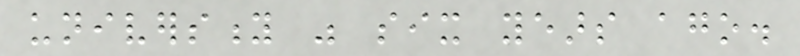university was six years ago.
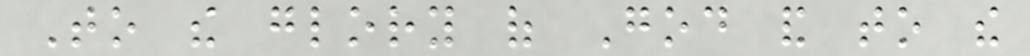To the glory of God and to the
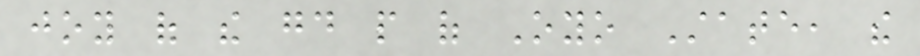joy of the good people of Oyo State, the
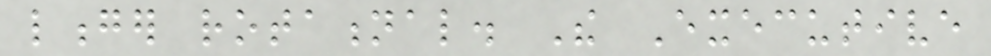longer rotational. The Executive
